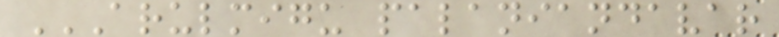ARULMIGU PALANIANDAVAR
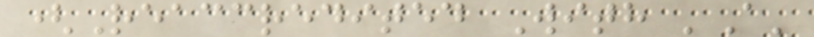(Reaccredited With 'A'
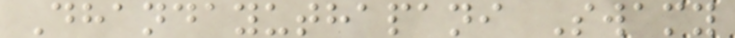Dhandayuthapani Swamy
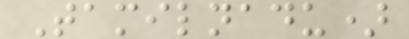Tamilnadu)
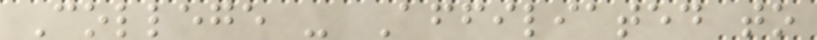College - Affiliated to
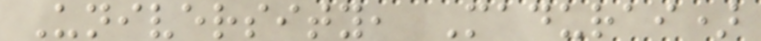University, Madurai)
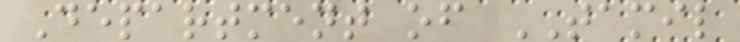Department of TAMIL
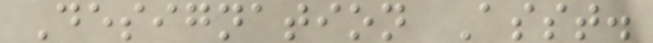Designation Asst.
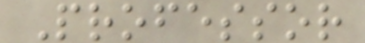Professor
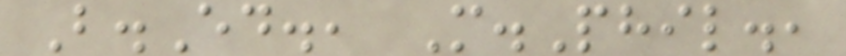B.Ed., M.Phil.,
